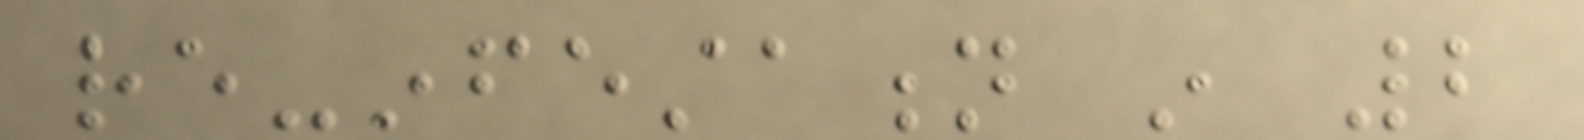re-infestation in 2
